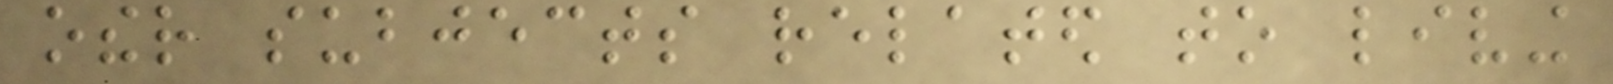other subjects related to living
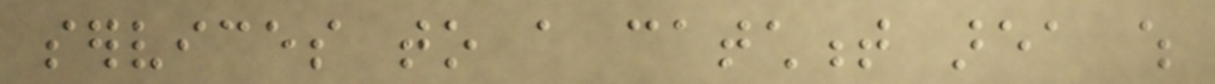services to a catchment area which
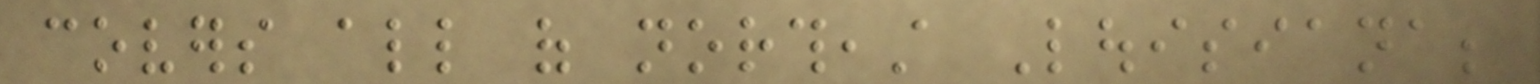covers all of northeast Louisiana;
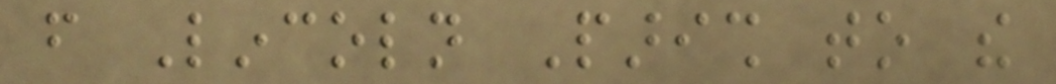from Lincoln Parish to the
